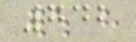742
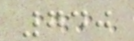740
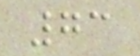73
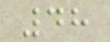48
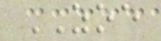ZOE
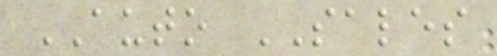AUTO SALES
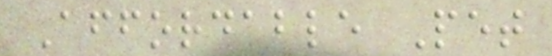Affordable Pet
